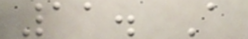11. A
